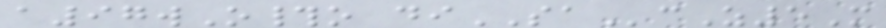a97wO#o diSAcZ5M
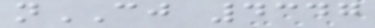nCJ 4347
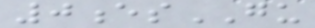0esGU
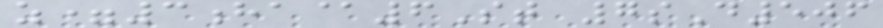z=3ha@6St 7sD506
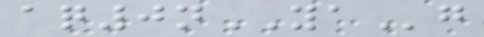aq0nYAg
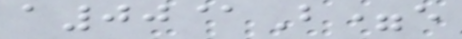a00@B=e
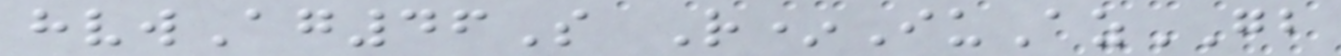hvwAg46S R*IuAzGB
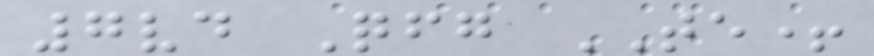7vd Qfg TE+
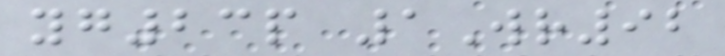yg23p 1Wr92
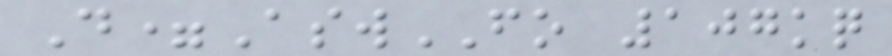D=AswFO 107kq
